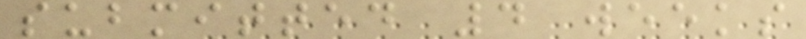submitted 4 weeks
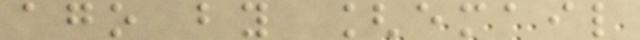ago by [email
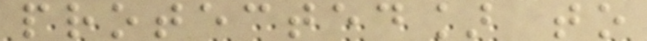protected] to
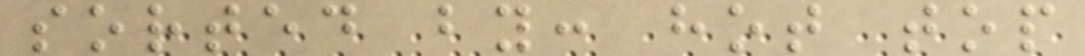sorted by: hot top
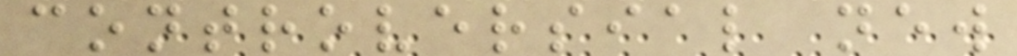controversial new
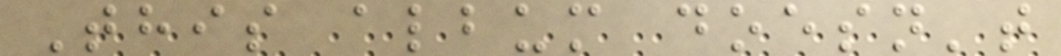This album doesn't
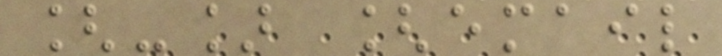[-] [email
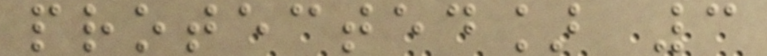protected] 3
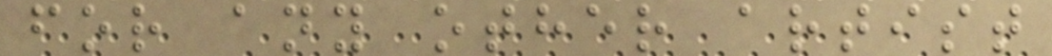for any other artist
